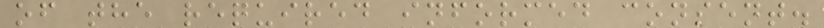of the required informed consent.
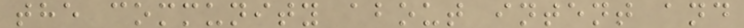the community about intent and
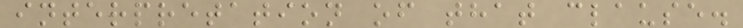interpretation of that clause.
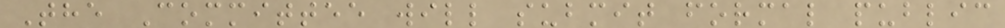The Committee will submit formal public
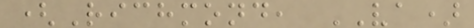(Richmond, VA)
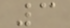3
